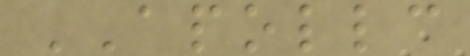APOLLC
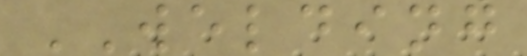WELDING
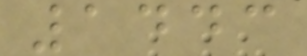1443
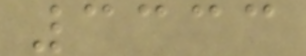3333
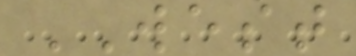WEST
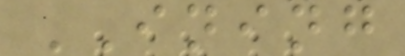INING
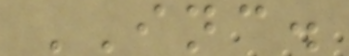INC.
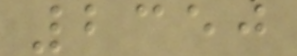2350
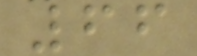66
